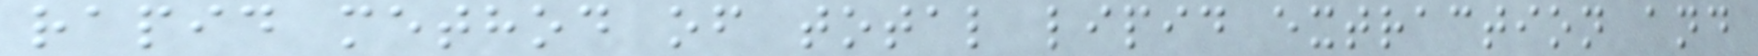rapid method of total lipid extraction and
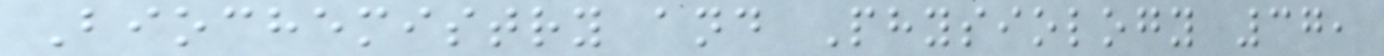Biochemistry and Physiology 37,
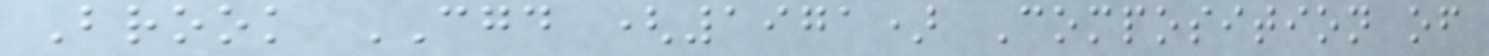Brook CGD (1971) Composition of
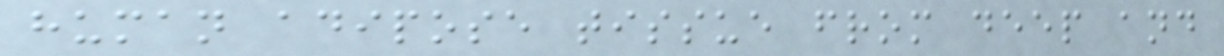human adipose tissue from deep and
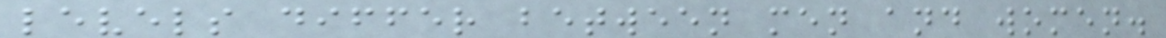levels differ between men and women.
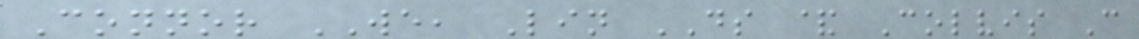Connor WE, Lin DS & Colvis C
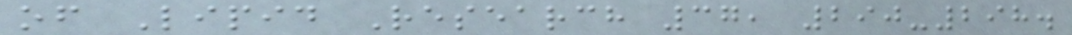of Lipid Research 37, 290-298.
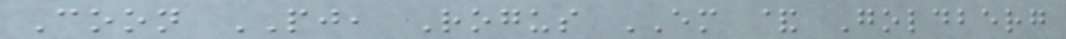Coon PJ, Rogus EM & Goldberg
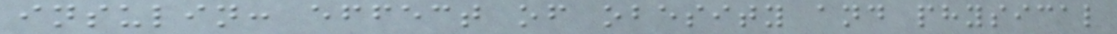insulin: effect of obesity and physical
